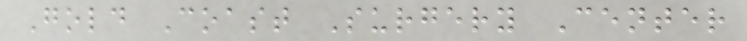Gold Coast Surgery Center
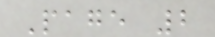Page 2
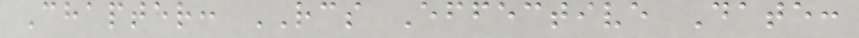Chapter: RCS Effective Date:
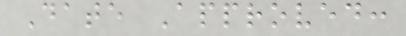Date Approved:
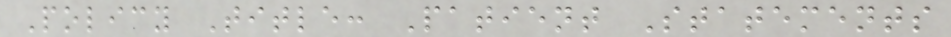Policy Title: Patient Statements
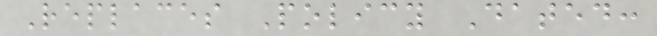Replaces Policy Dated:
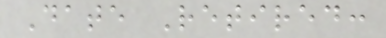Date Retired:
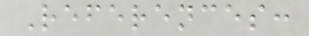References:
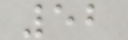52
